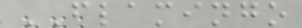FLAMINGO
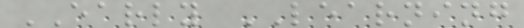EARLY LEARNING
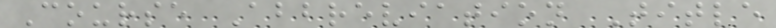Course Abbreviation Title
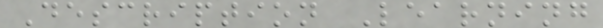Description Learning
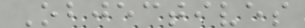Objectives
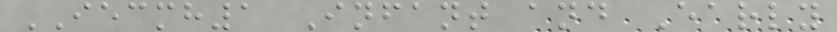IECMH1 Infant and Early
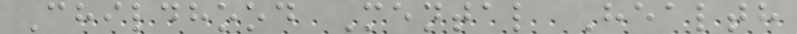Childhood Mental Health
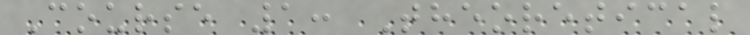Course 1: Theoretical
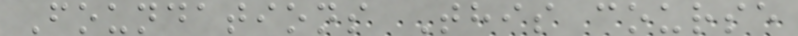Foundations This course
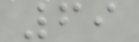69
